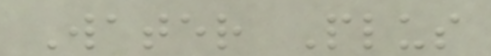Water Plus
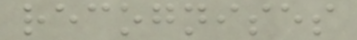recognises
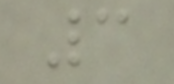3
